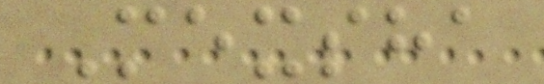Mexsha
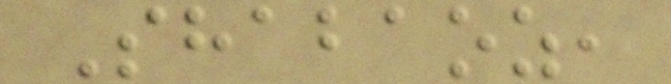Shabaoz,
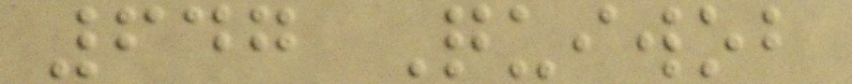647 Quiwob
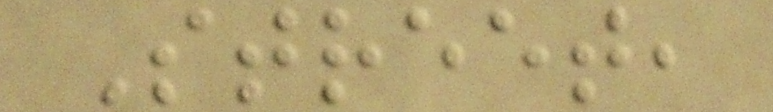Street,
